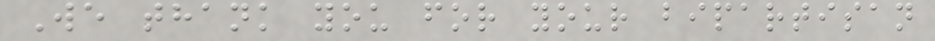We thank you for your bipartisan
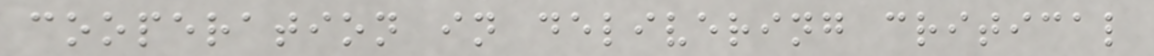cooperation in delivering critical
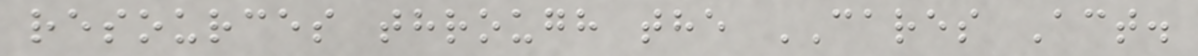resources through the CARES Act.
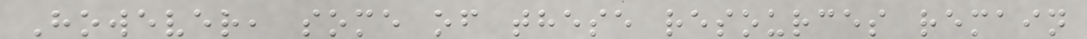However, some of these resources remain
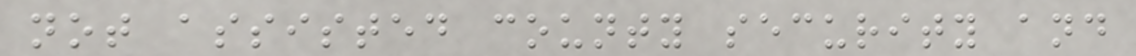not assisted county security and
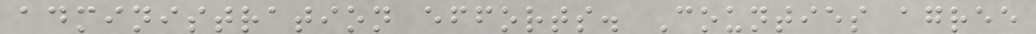administration efforts. Counties agree
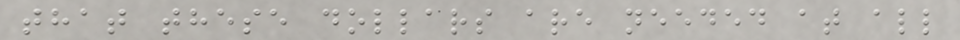that these dollars are needed at all
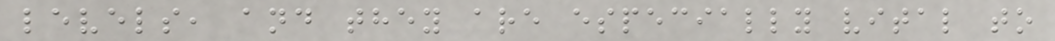levels, and they are especially vital to
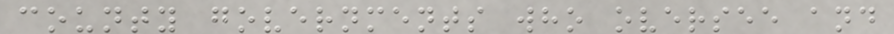county governments who oversee and
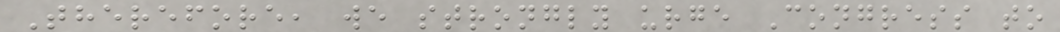Therefore, we strongly urge Congress to
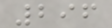296
